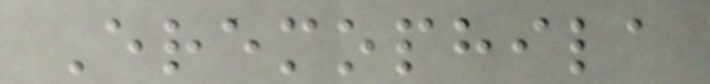Eremophila
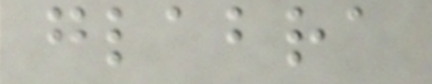glabra
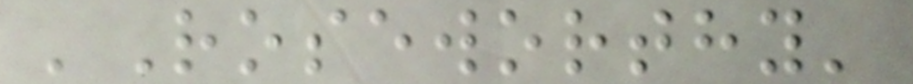'Roseworthy'
